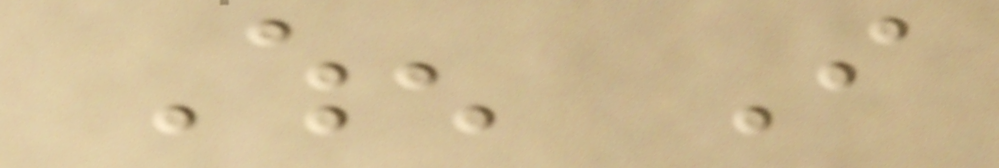When I
